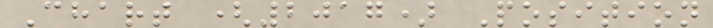Chart (2017) Position
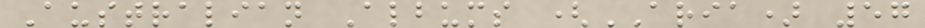Australian Albums (ARIA) 57
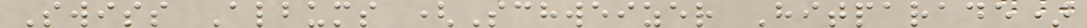Swiss Albums (Schweizer Hitparade)
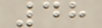48
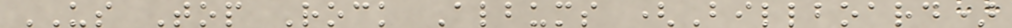US Top Rock Albums (Billboard)
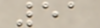51
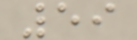59
